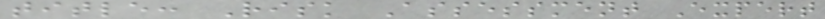title: Risk Assessment Expert
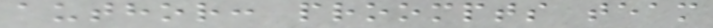author: proompts team
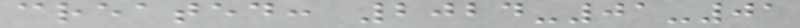created: 2024-01-01
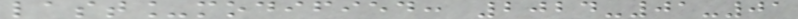last_modified: 2024-01-01
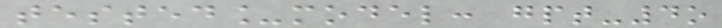tested_model: gpt-4o
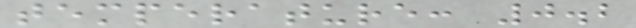temperature: 0.2
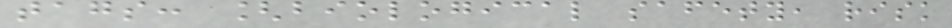tags: [biological safety, risk
